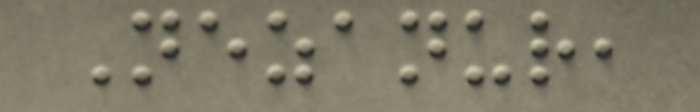Nezanur,
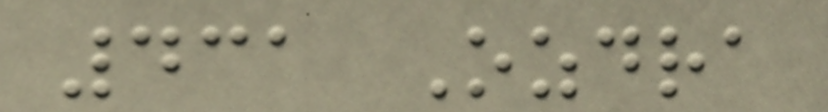431 Ozdra
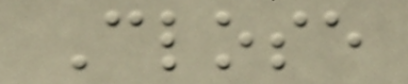Close
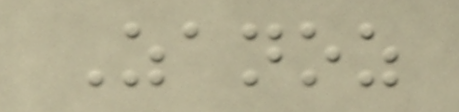Zanoz
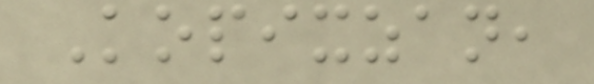Kopixzan,
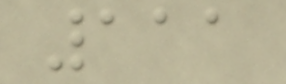111
